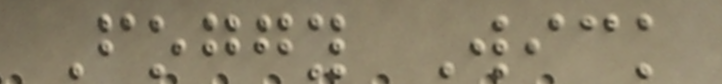Foggy Wick
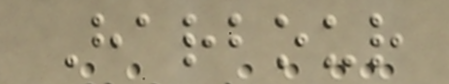Harbour
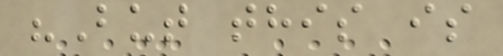"But this is
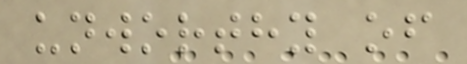unworthy of
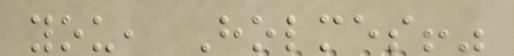you, Holmes!"
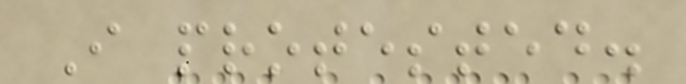I protested.
